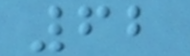62
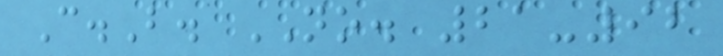C.B. NO. 21-92
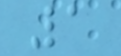1
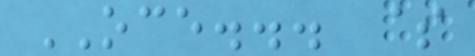OCE... $
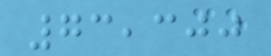73,300
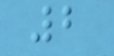2
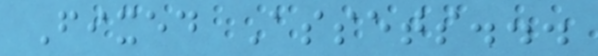Fixed Assets...
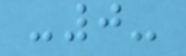-0-
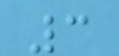3
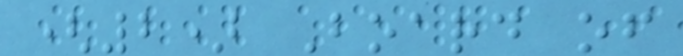(2) Board of
